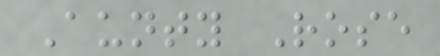Aunty Rose
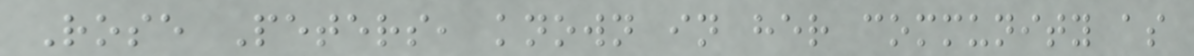Rose Peters, known in her community as
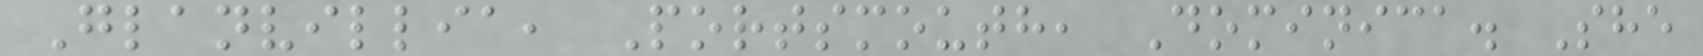Glanvillia, Portsmouth, Dominica. She
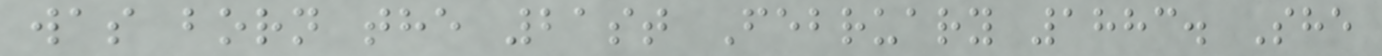was born the 21st February 1883. She
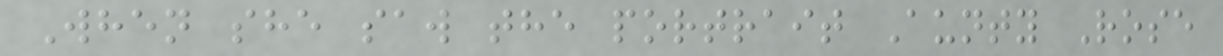When she saw the portrait Aunty Rose
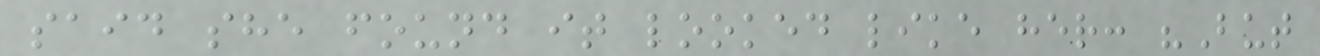said she found it looked like her: "But
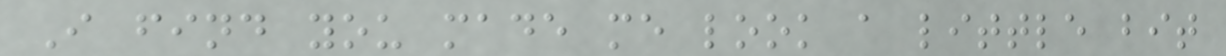I find you made me look a little bit
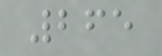265
